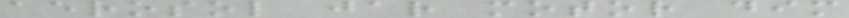aerosol jar motor dim
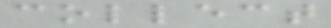collect
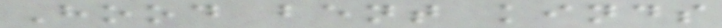Hood bent kinds
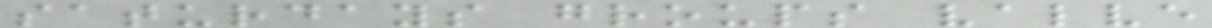saturdays groups valve
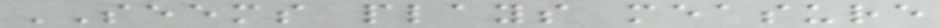SEEMS plays measure
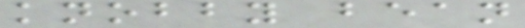knobby bean
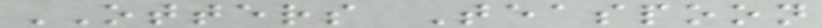OTTERS Teaspoon
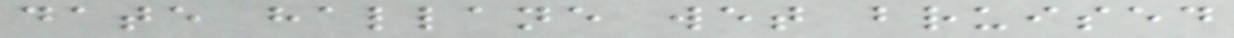date hallane wet bruised
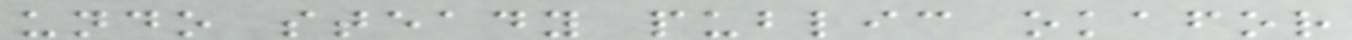undo steady public okafor
